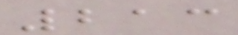213
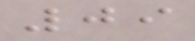09
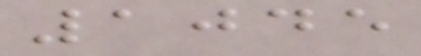1045
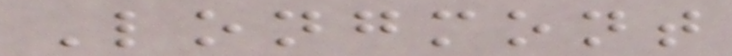Longmont
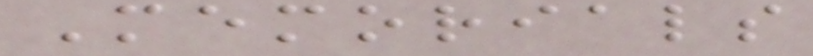Memorials
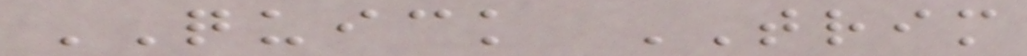QUICK TRIM
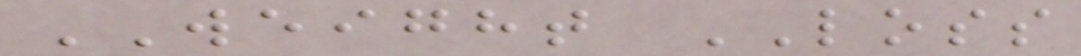WEIGHT LOSS
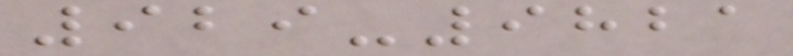929-9821
